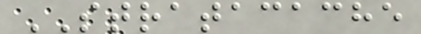STRATACACHE
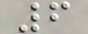6
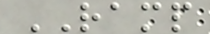RAMP
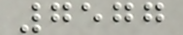7577
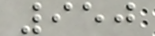950
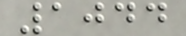1044
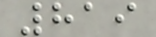819
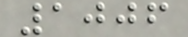1006
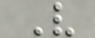V
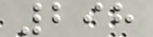298
